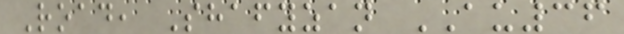Road, Shafyzan AU36
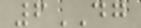6DG
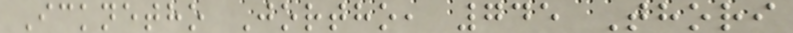Icknetho Jortho, 745 Thori
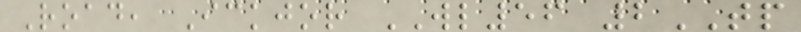Road, Ickjor WL56 2TP
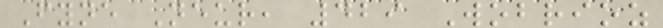Fyne Neur, 429 Wobrioz
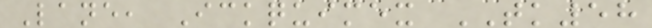Lane, Ickquimex TK58
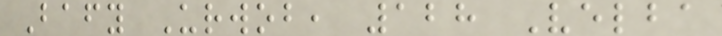Bafy Urwob, 128 Velba
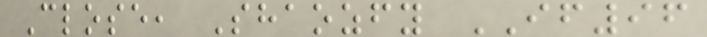Close, Shaozfy IF96
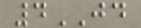4JD
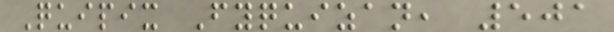Quipix Fyquizan, 501
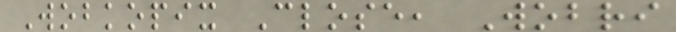Wobkopix Close, Wobri
